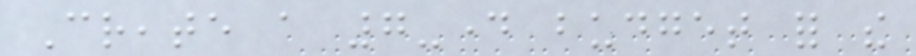Create a 7-day budget for the
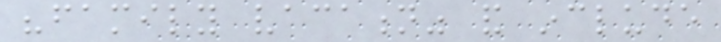"family vacation" and include
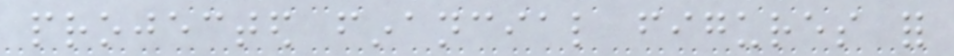projected financial figures for
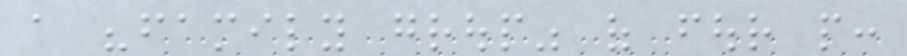a "family group" of four people:
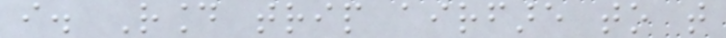i. Round trip airfare to that
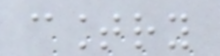country
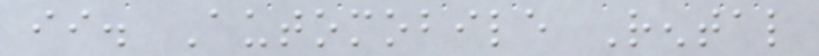ii. Automobile Rental
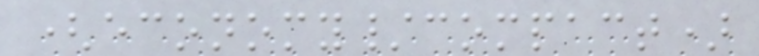(economy/compact)
